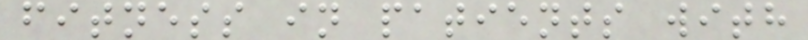fitness in patients with
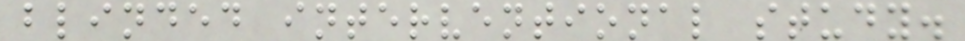blinded interventional study.
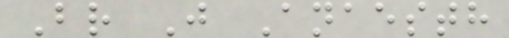Br J Anaesth
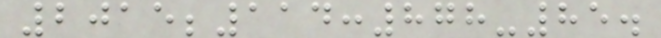2015;114:878-85.
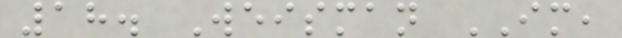18. Weisman IM,
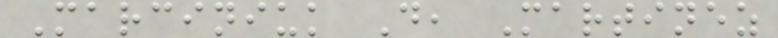Marciniuk D, Martinez
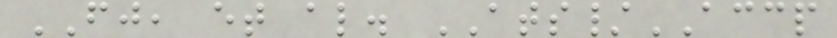FJ, et al. ATS/ACCP
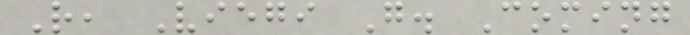R, Viegi G. Coming
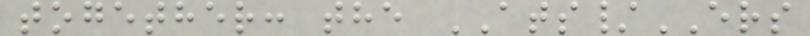together: the ATS/ERS
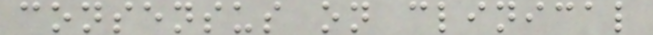consensus on clinical
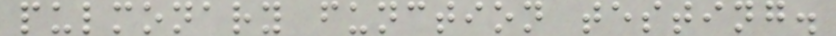pulmonary function testing.
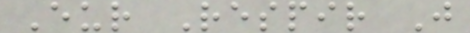Eur Respir J
